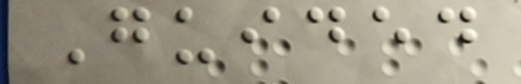Guided
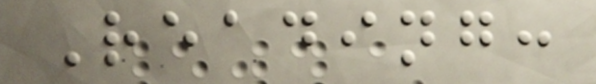Reading:
